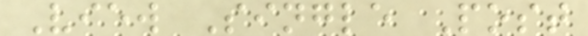View Single Post
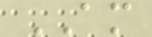AM
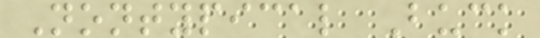Nontypical Buck
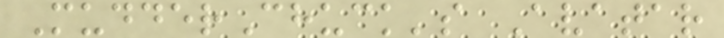MudderChuck's Avatar
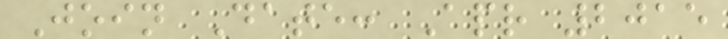Join Date: Apr 2015
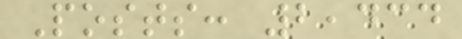Posts: 2,434
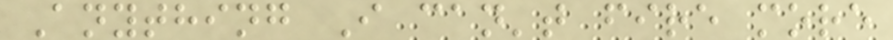Anything I can't fire more
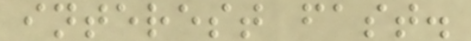interest fast.
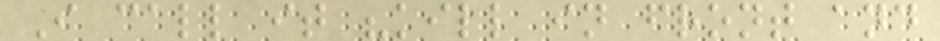I call it "kill in front and
